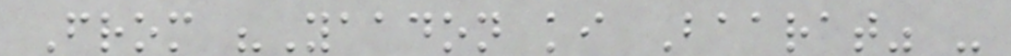From "Yaadon ki Baarat" -
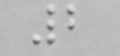2
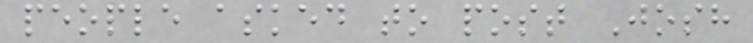people asked to post Josh
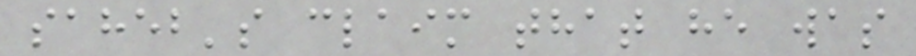saheb's claim that he was
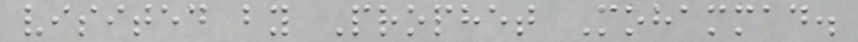visited by Prophet Mohammad.
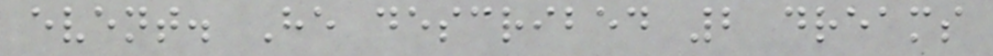event. He described 2 dreams
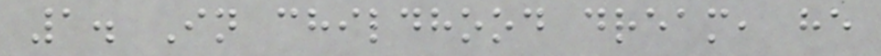1. In childhood dream, he
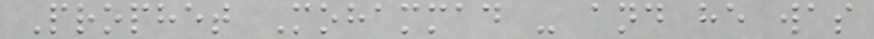Prophet Mohammad - and he was
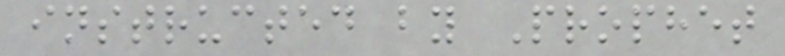instructed by Prophet
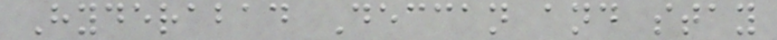Hyderabad Deccan and stay
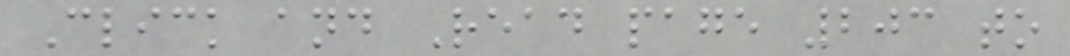Click and Read page 203 to
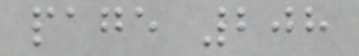page 208
